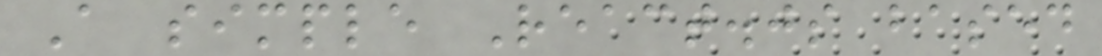A simple React.js based
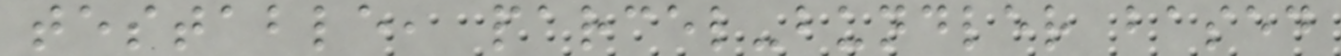testable, parcel-bundler based
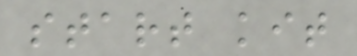start kit
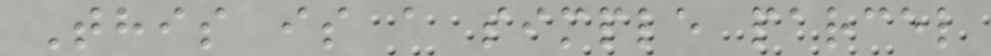This is a simple parcel
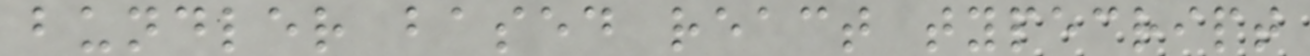bundler based react typecript
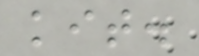kit.
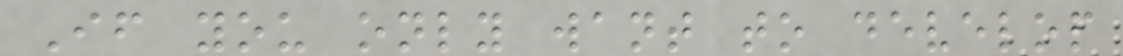If you only want to develop
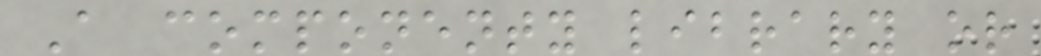A componenty library or
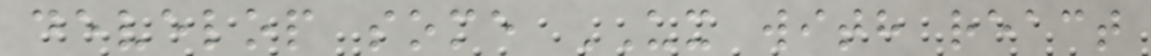develop some UX with react
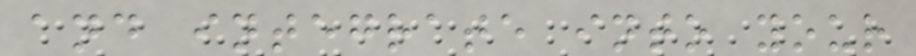and integrate into your
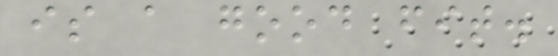is a good fit.
